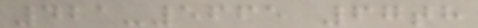421-5665 67th
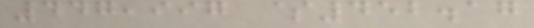447,997 $452.17
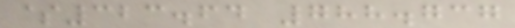$323.64 788.737
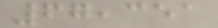67,351
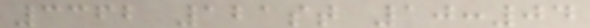3362 121st 10:04
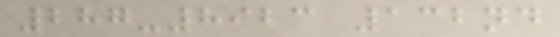287-8923 132nd
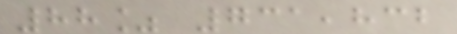88% 731,832
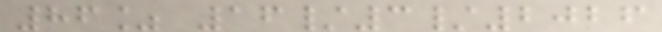86% 16/3/2026
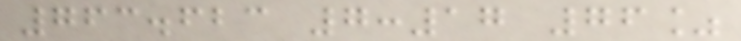763.623 7:17 76%
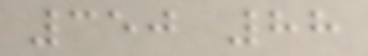350 88
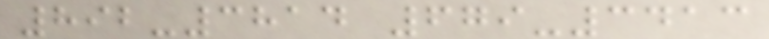892-3814 679-3413
